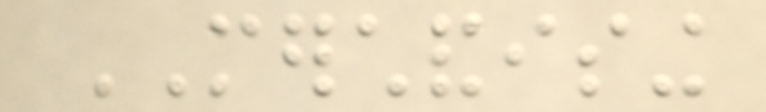MERCHANDISING
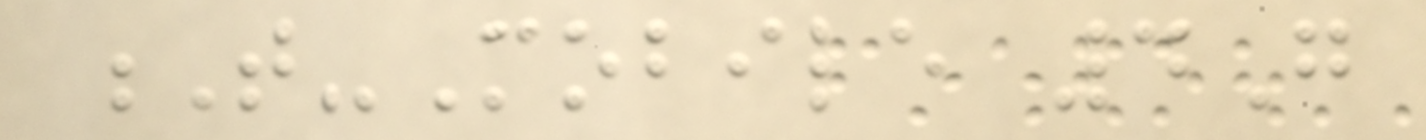T-Mobile 4G
